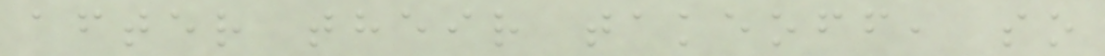after their takeoff, so
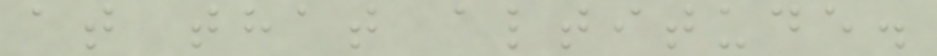at that altitude.
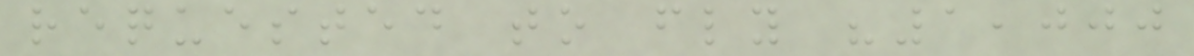requested to fly "1,000
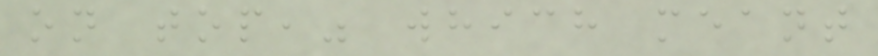on top," which meant
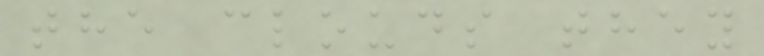the clouds they
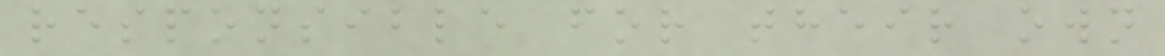responsible for their own
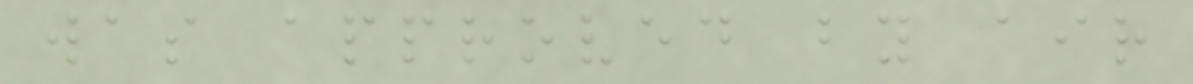was approved by air
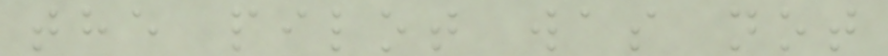the pilot was not
